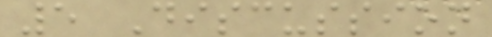5 Discussion
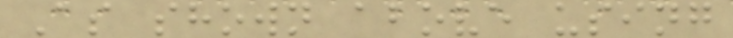As shown above using
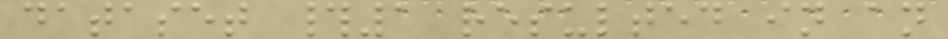dataset #1 resulted in an
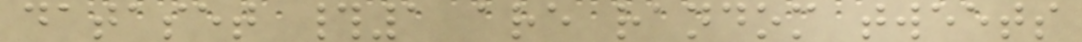dataset #1 are random tweets
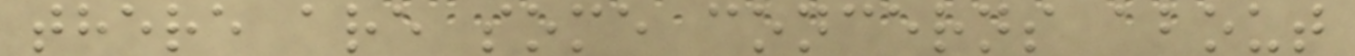there are some concerns about
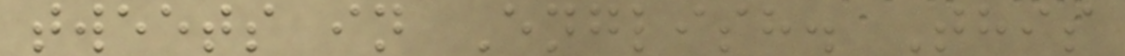tweets in English. This
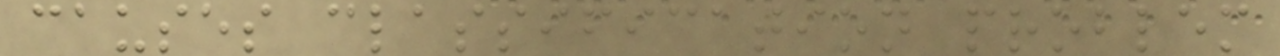causes classification problem
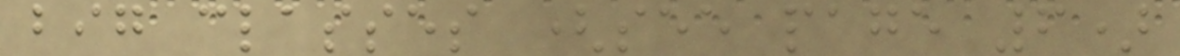big classes (see page 6)
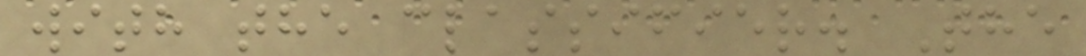with the classifier. The
